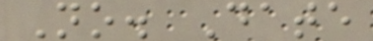No. Date
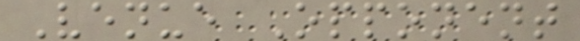Venue Opponent
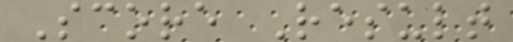Score Result
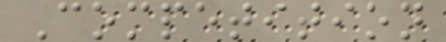Competition
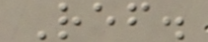Ref.
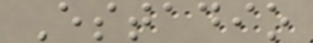Estadio
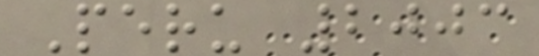Peru 2003
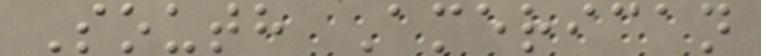South American
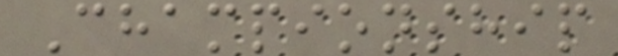Championship
